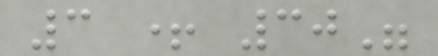3 + 30"
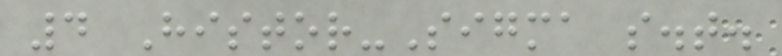4 Histor-Sigma s.t.
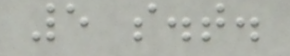5 s.t.
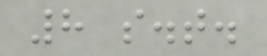8 s.t.
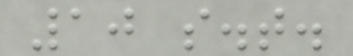10 s.t.
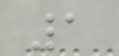1
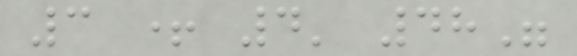3 + 4' 48"
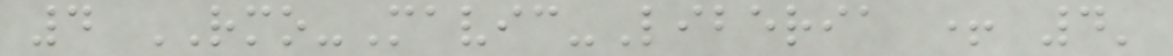4 RMO-Mavic-Liberia + 4'
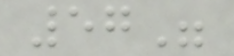57"
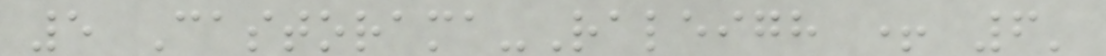5 Castorama-Raleigh + 6'
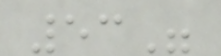53"
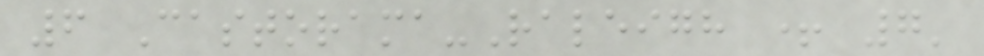6 Castorama-Raleigh + 7'
